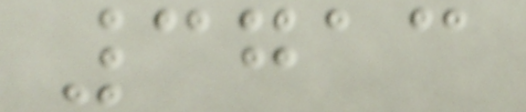3713
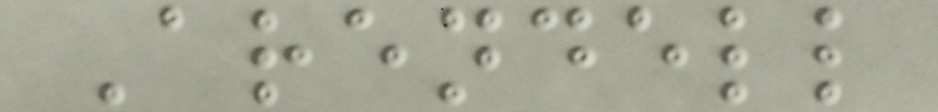Arendell
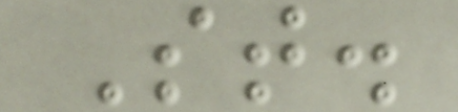St.
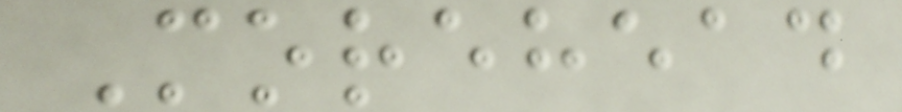Morehead
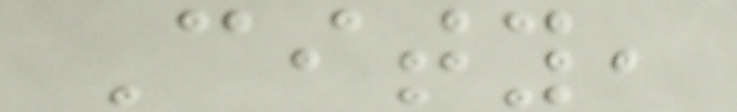City,
